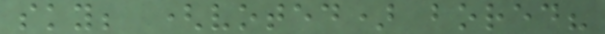sky; (voted) bored?
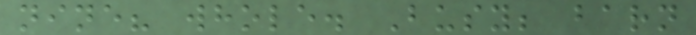nine? whole. Busy; barn
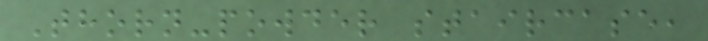Thorn-powder staircase,
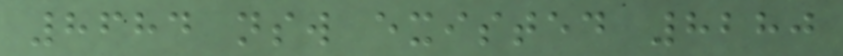8684 nsw existed 8280
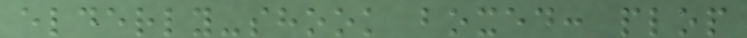elderly-shook boxed: plop
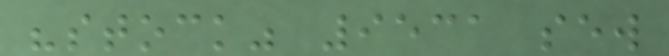"stock" 9531 sew
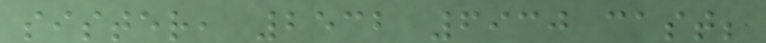sister, 2532 6930 cast;
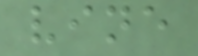vine
